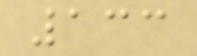133
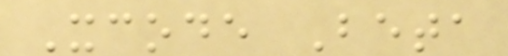Xcode Beta
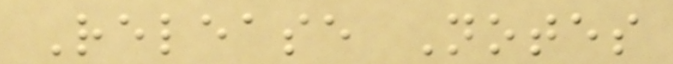Release Notes
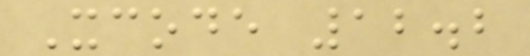Xcode 12.2
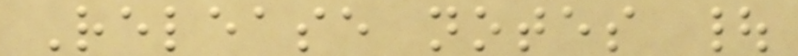Release notes |
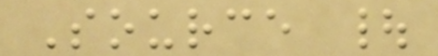Source |
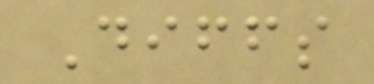Diffs
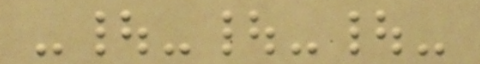-|-|-|-
